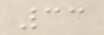33
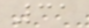31
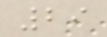29
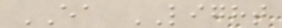EA LIGHT
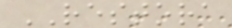RESTORA
